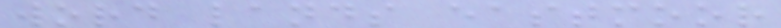word lands eastmoor
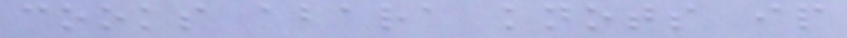cooks abara knots ip
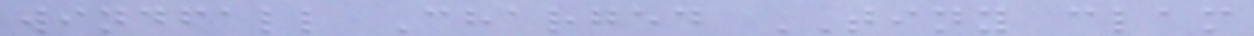windfall Charged TINY clam
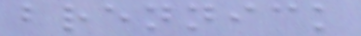brennick
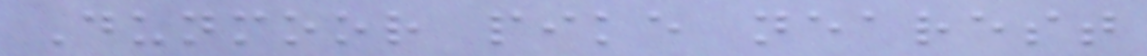Dunmoor pike nearest
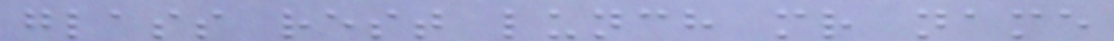glass rest lunch mr name
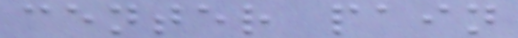center pain
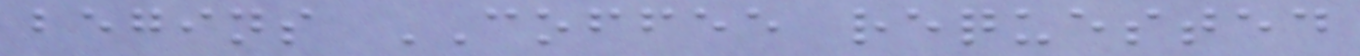begins COFFEE requested
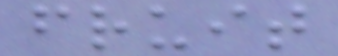fruit
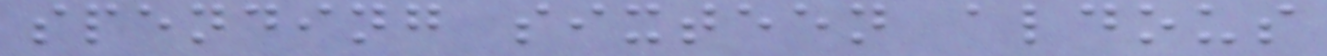spending sixteen aldous
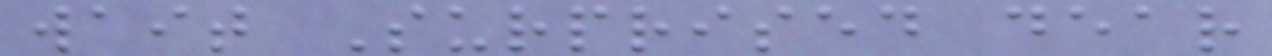wait Surprised dear
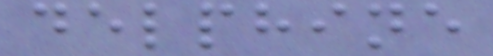delphine
